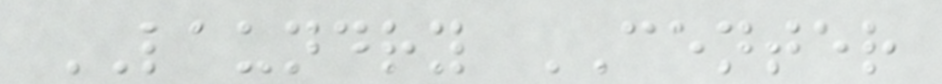LAUNDRY CENTER
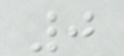0
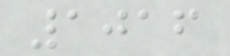1016
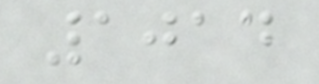1014
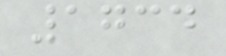1734
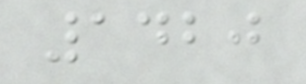1420
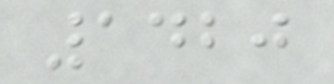1420
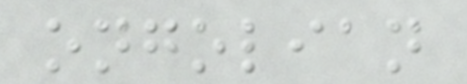ongolian
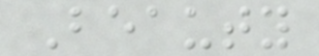Beauty
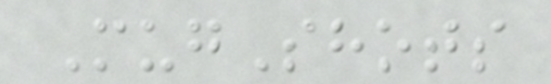MugShots
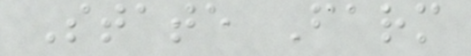State Farm
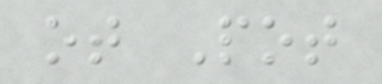ot Pot
